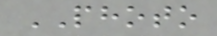PHOTO
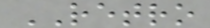RETRO
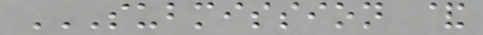SUBMISSION &
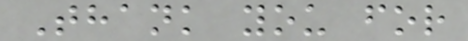Thank you for
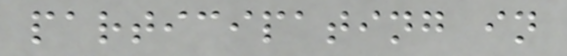participating in
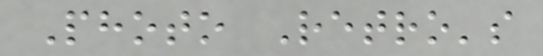Photo Retro's
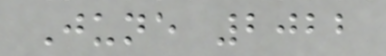June 2022
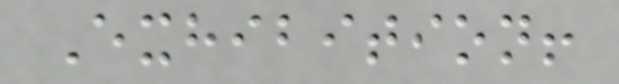Exhibition!
